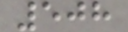508
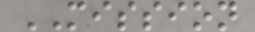MISSION
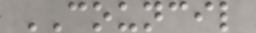COUNCIL
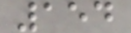154
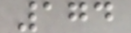174
